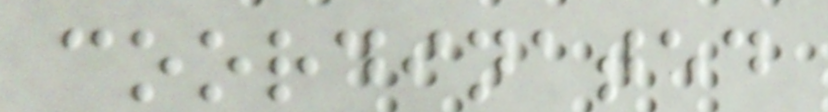coordinated
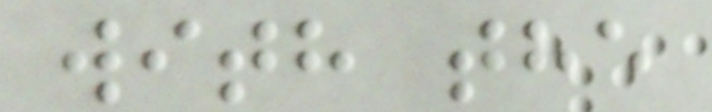with the
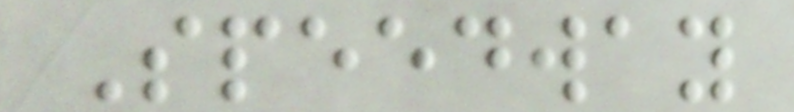Speedway
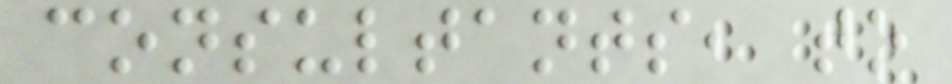consultants, to
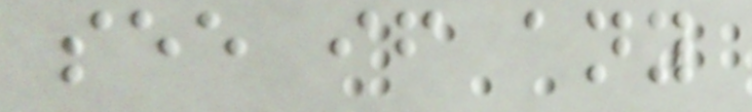see if any
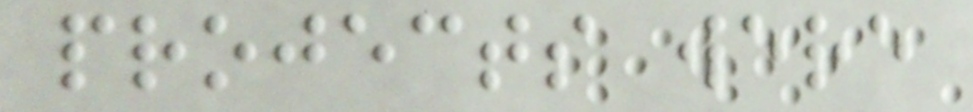projects were
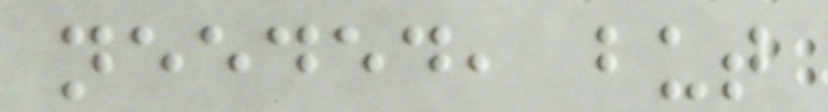needed, but
